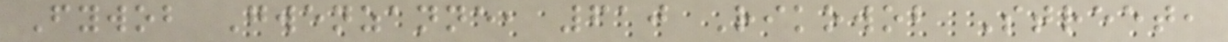Fywob Gwenzanne, 610 Rikowob Street,
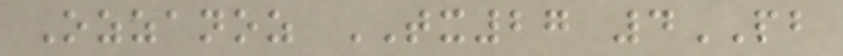Ozzanoz TX27 4PB
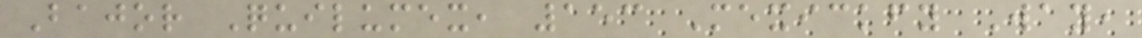Bajor Quilumex, 153 Mexickfy Way,
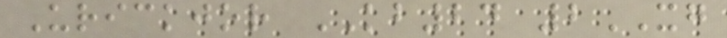Urickjor KB24 2XG
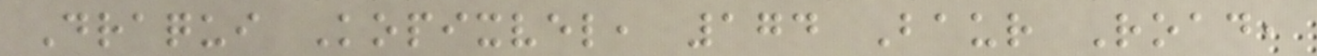Draqui Kopixvel, 174 Baur Road,
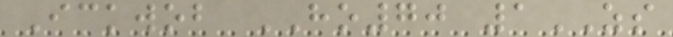Ickwob HO70 1ZS
